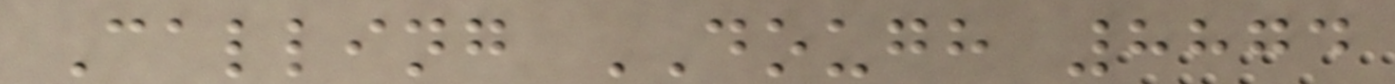Calling DOUGH 8874
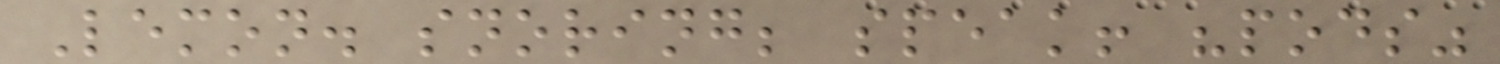Lemon. snoring; speak! "pods"
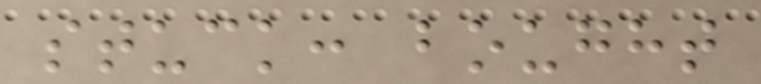stuck: bought
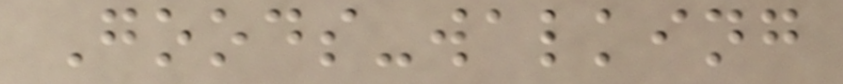Goods-walking
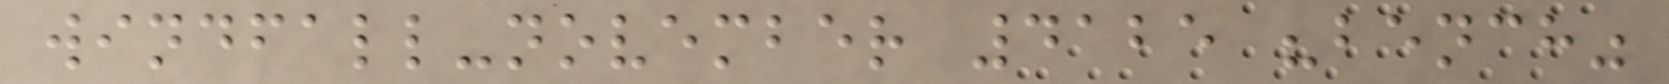windfall-november 4125 "bench"
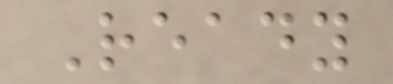Ready
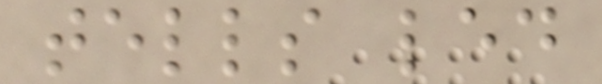tells led
